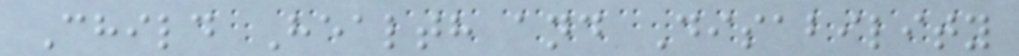Child Health and Disability
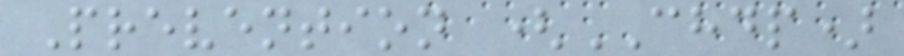Prevention (CHDP)
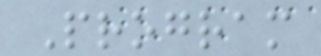Program
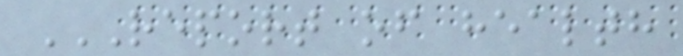REPORT OF HEALTH
